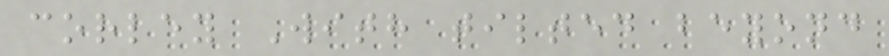corley With tilted beyond
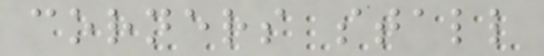corners stall
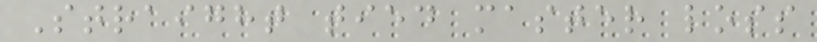Straight tied master loss
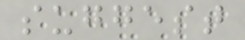suggest
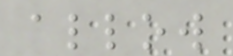allow
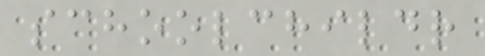schoolchildr
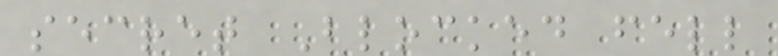secret Blocked fell
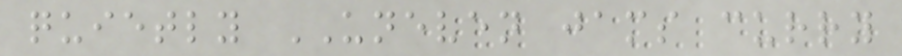quietly UNEVEN jams curry
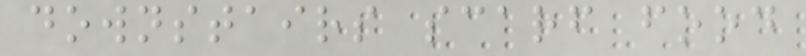downstairs scarf food
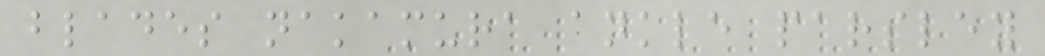blades nakamura ankle parsley
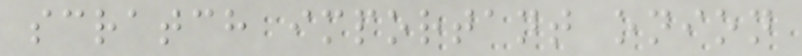scratch important onion
